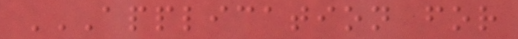APPLICATION FOR
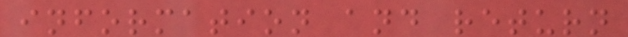information and return
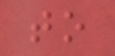to
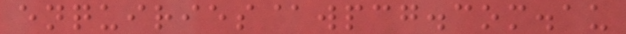enquiries@wpcg.com.au
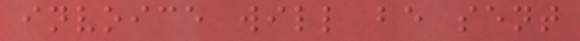invoice will be sent
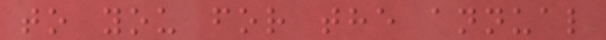to you for the annual
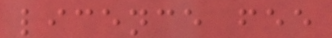licence fee
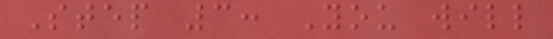Step 3: You will
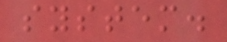system.
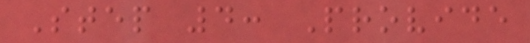Step 4: Provide
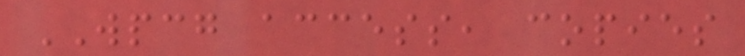WPCG access, copies
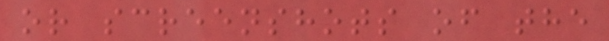or screenshots of the
